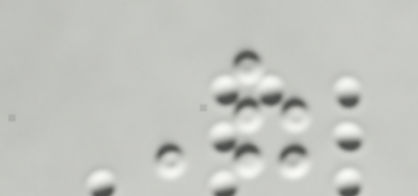Of
